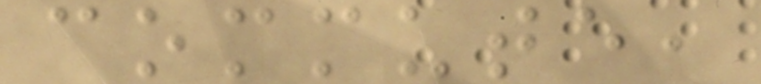commute,
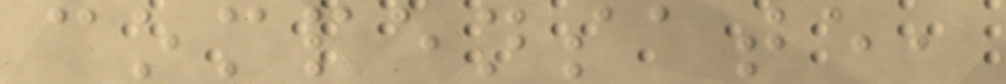compensate,
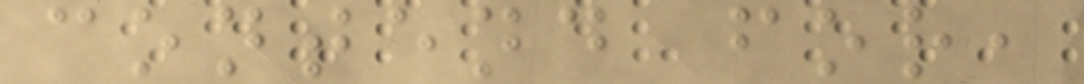contend for,
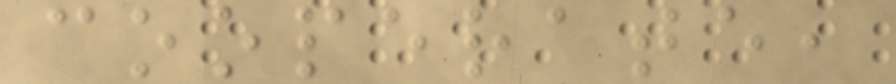cooperate,
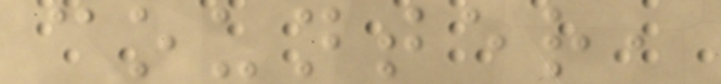counter,
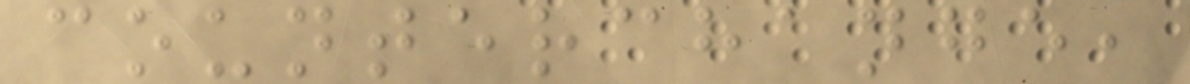counterchange,
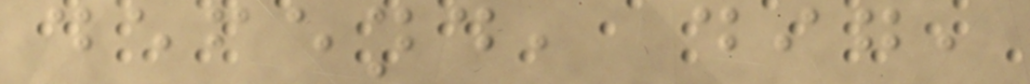defend, dig,
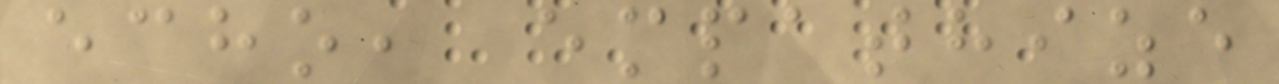echo, empathize
